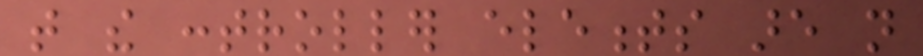that the controller elements are not
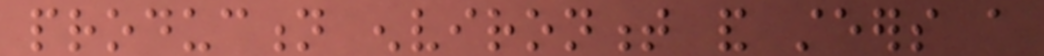production environment and steers a
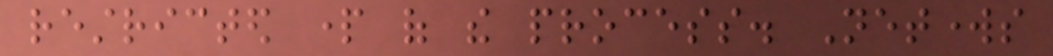restricted part of the process. Networks
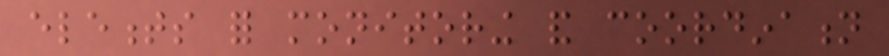elements for monitoring and coordination
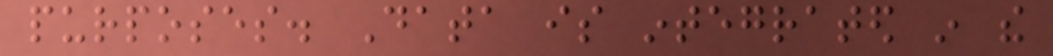purposes. Data is integrated in the
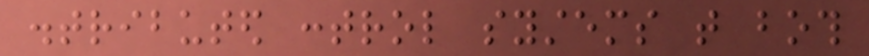distributed control systems that both
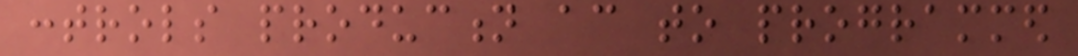controls production according to programmed
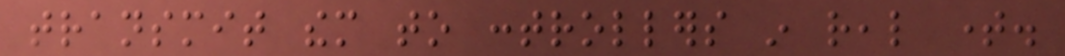transmit them to controllers in real time.
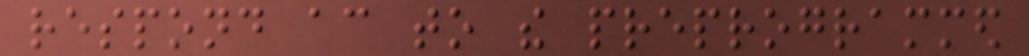respond according to the preprogrammed
